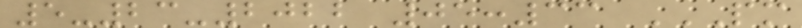5-23-2022 05:33 PM
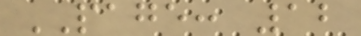PAGE: 12
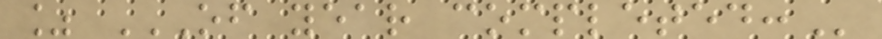% OF YEAR COMPLETED:
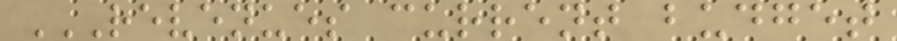REVENUES CURRENT BUDGET
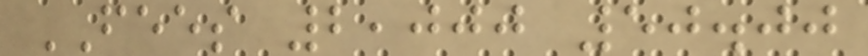FEES 2,000 50.00
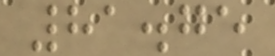81.75
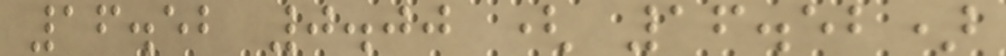16.52 0.00 ( 16.52)
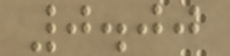0.00
